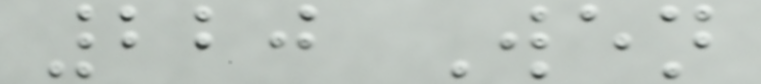220 Wen
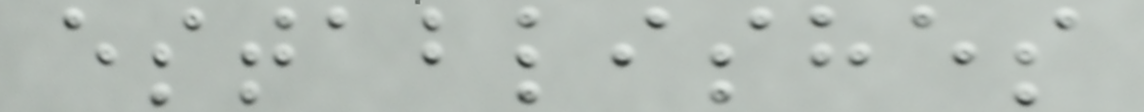establishes
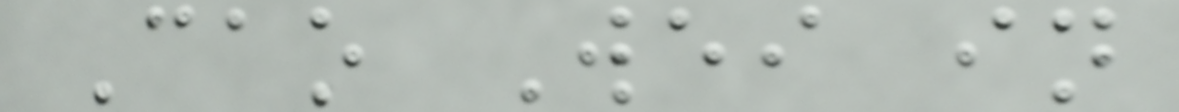Cao Wei in
